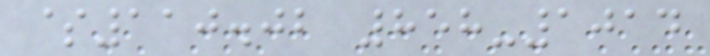$110.02 858-1014
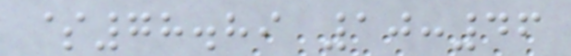$78.89 10:46
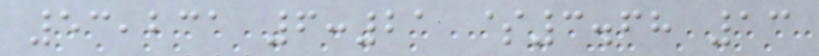53,231 6:21 $3.68 13
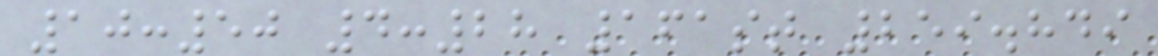10:50 4:28 161st 259.849
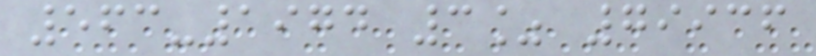563-1974 3% 79936
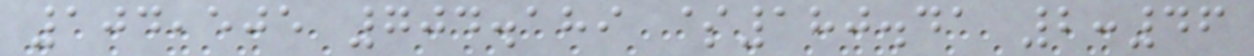104,505 704.189 $180.41 2:46
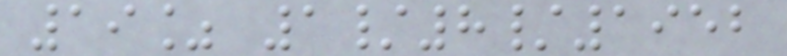19% 1/8/1952
